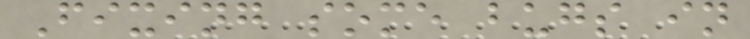Fixing some bugs in
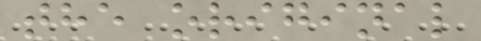the original
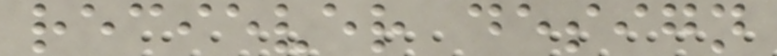reciever design
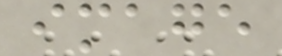image
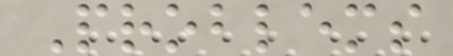Problems
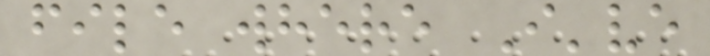file where I've
